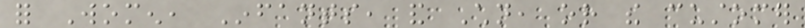for Women, Infants, and Children, or the customer
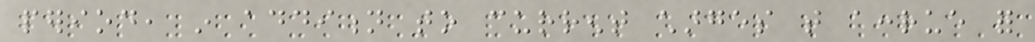period, in addition to current charges that accrue for
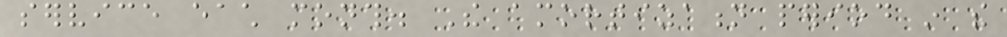service each month. The amortization period in the
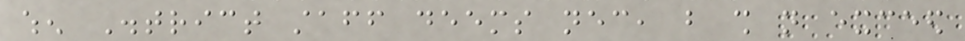when District staff deems necessary, but shall not exceed
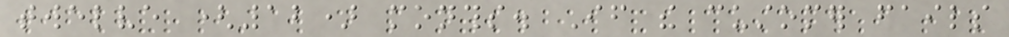twelve (12) months. If the customer fails
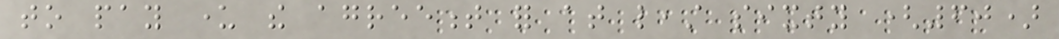to pay under the agreement for at least sixty (60)
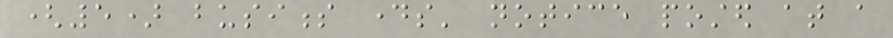(5) business days' notice posted at a
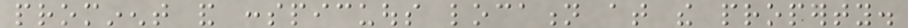prominent and conspicuous location at the property.
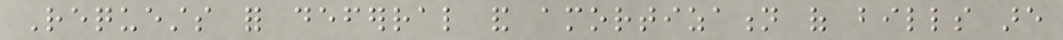Requests for deferral and amortization of bills are
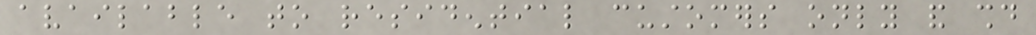available to residential customers only and should
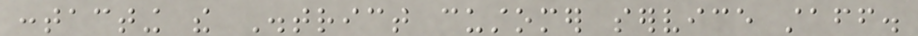contacting the District customer service staff.
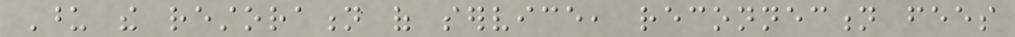Upon the restoration of service, reconnection fees
